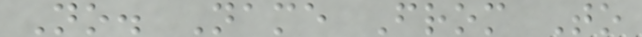No. Name From To
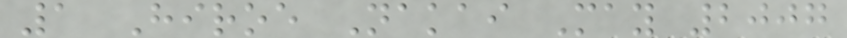1 Hiroe Nakai May 2007
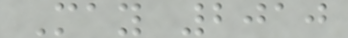May 2010
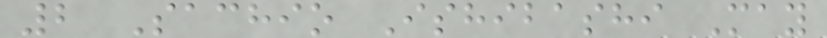2 Sachio Ishibashi May
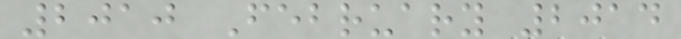2010 February 2014
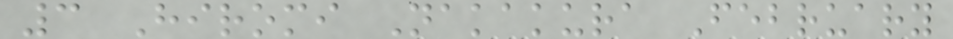3 Hiromi Nakakura February
